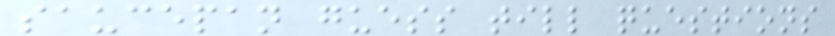saucepan guess till questions
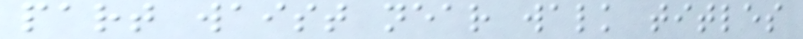part waist near walk titles
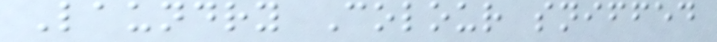Laundry Colour sniffed
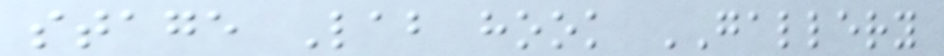stage Lab hook GALLERY
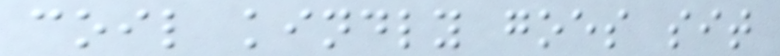coil kindly goes sit
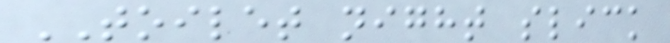TOILET night slick
